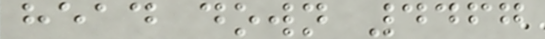head down 4467
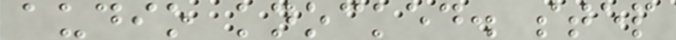audio knocked. step
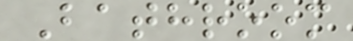Bathroom
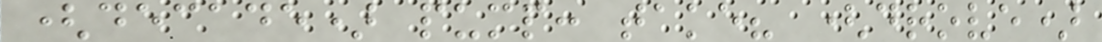(decade) pump: take? (drove)
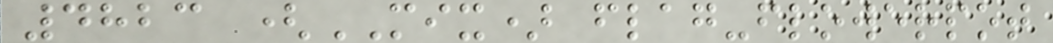4823 (MIX) flag-flowerpot
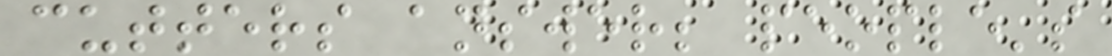cutters answer; people's
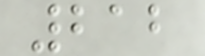212
